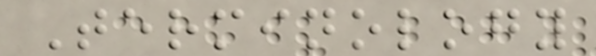Terminology
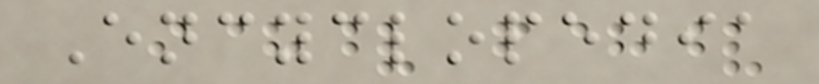Encyclopedia
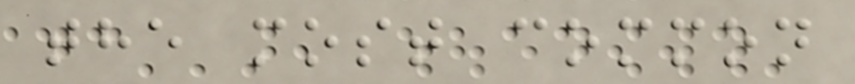the most common
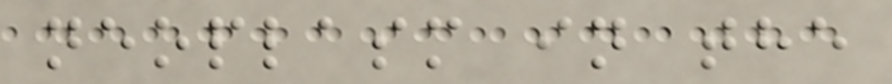neoplasm in the
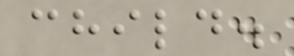child.
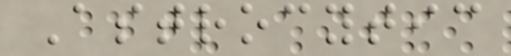Astrocytic
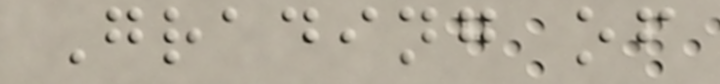Grading of
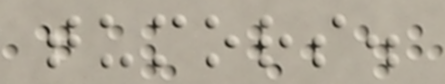tumors.
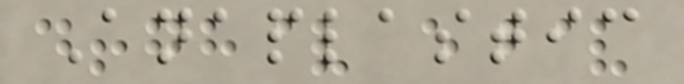Anaplastic
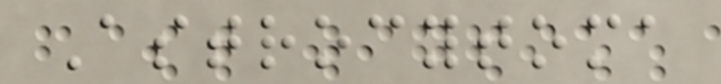Astrocytoma
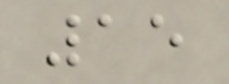15
